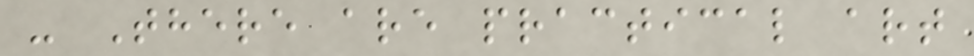- There are practical art
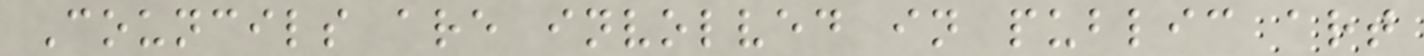Councils are involved in public art
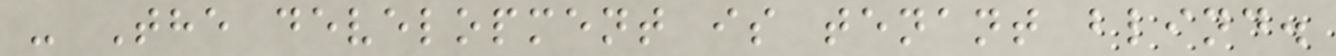- The development is tenant blind.
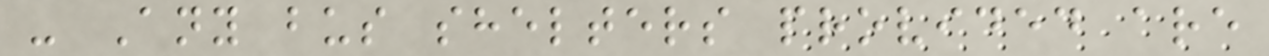- Any bus shelters provided are
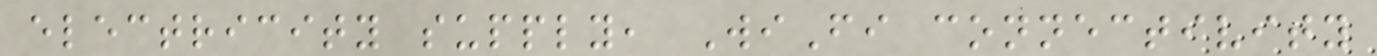electricity supply, WiFi connectivity
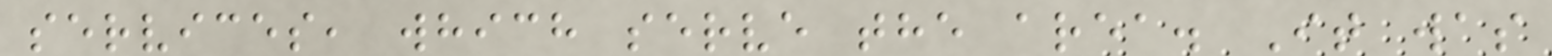services, which serve the area. It was
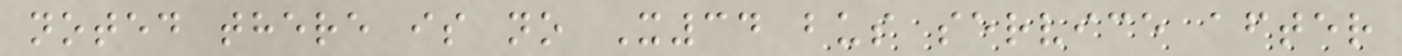noted there is no X34 bus service after
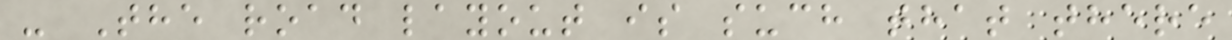- The road layout is such that there
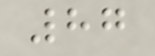87
